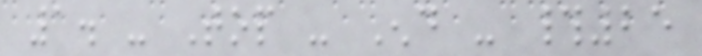1. - Top - End - #25
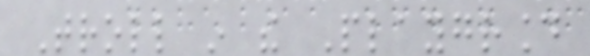Troll in the Playground
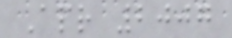Apr 2007
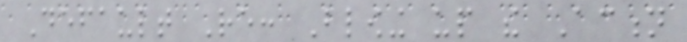Default Re: Blowing up the Action
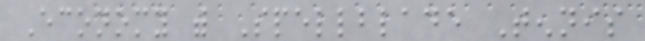Economy with Spellblade Tennis
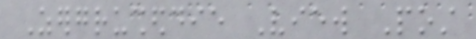Zergrusheddie View Post
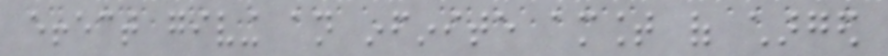effect giving an infinite amount of charged
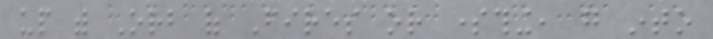up with Orb of Fires or something, go into
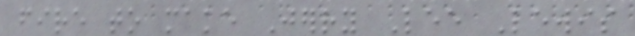fire to make Jerry Lee Lewis
